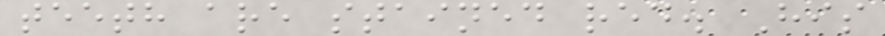teeth are stained red. His
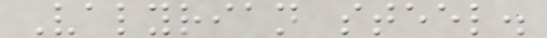Valyrian steel.
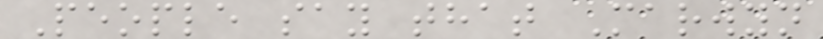People say that Marwyn
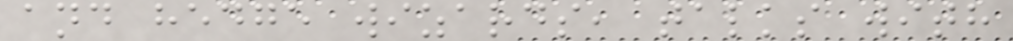and hedge wizards, talks with
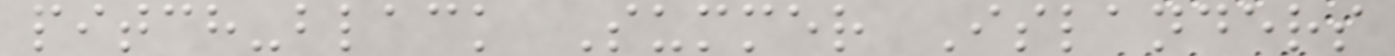pitch-black Summer Islanders
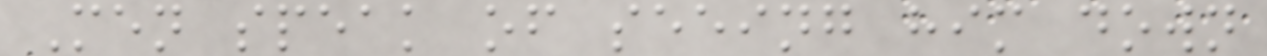Men speak of seeing him down
